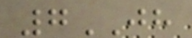7JH
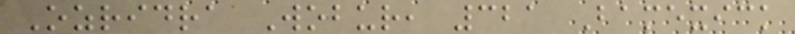Ozridra Wobur, 321 Bamexick
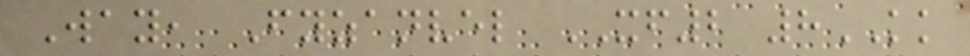Way, Fyzanvel XF2 8KK
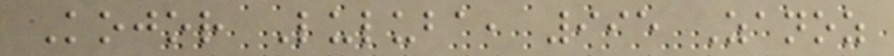Kojor Luluba, 995 Zanoz
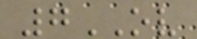7OV
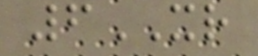6XR
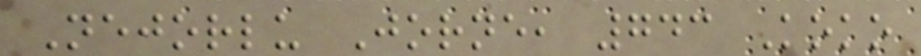Nejorlu Jorne, 743 Koko
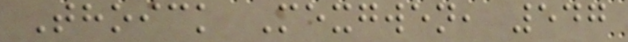Thoick Mexgwen, 547
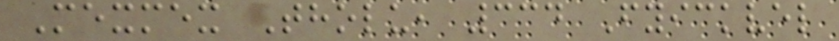Mexmex Tholu, 334 Fyickvel
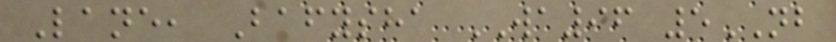Lane, Bafysha WA96 5NB
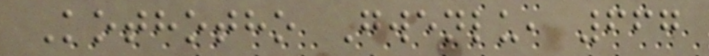Kothotho Gwenlu, 667
